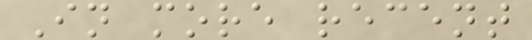In more recent
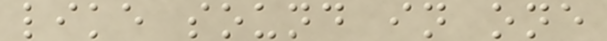like sound in one
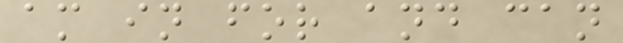am in for and can
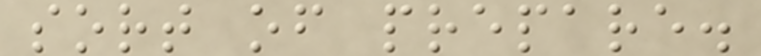sort of prepare.
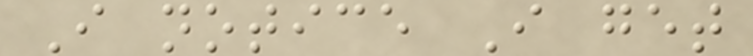I notice I get
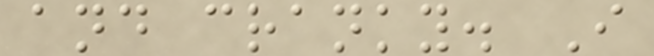and cranky. I
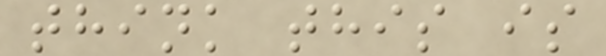think this is
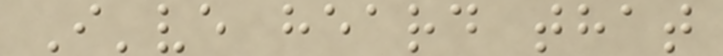I've heard that
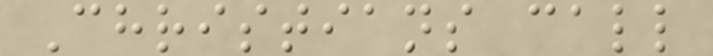Christians call
